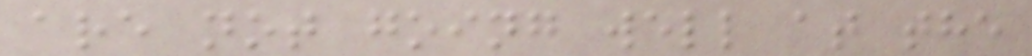are not going well at the
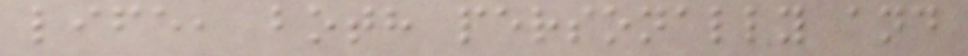life, both personally and
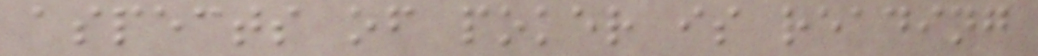aspects of poker is reading
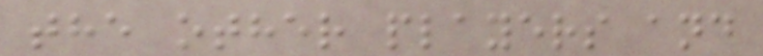the other players and
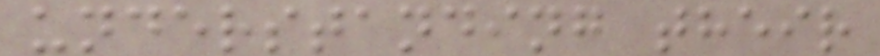understanding their
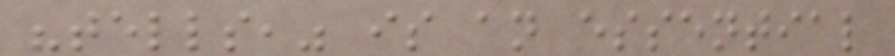"tells," is an essential
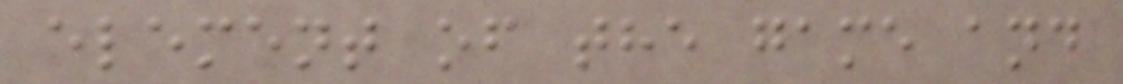element of the game and
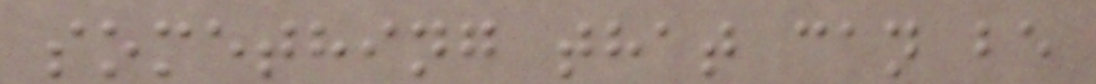something that can be
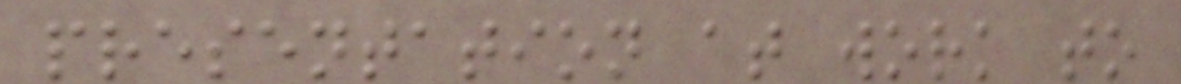presentation at work to
